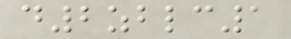d2zblc1
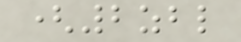(2zbl
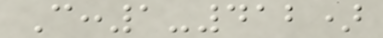C:1-412)
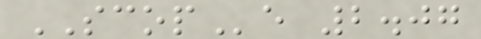SCOPe 2.07
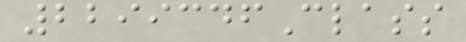2299346Class
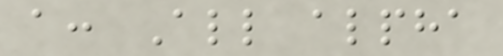a: All alpha
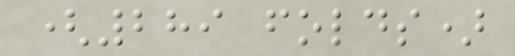(289 folds)
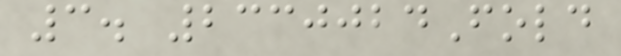3. 2330024Fold
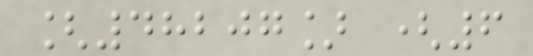[48207] (6
